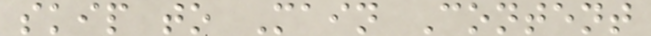skip to Main Content
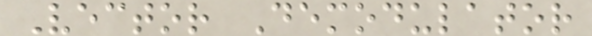Vector Demodulator
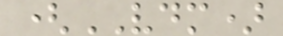(VDM)
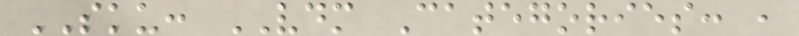SKU: VDM Categories: ,
